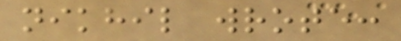nikhil wrote:
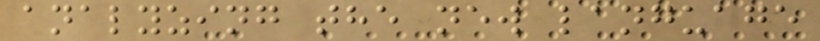analyzing the new language
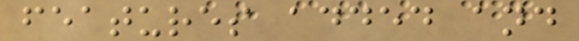features added and
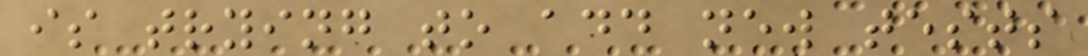is trying to add new tests
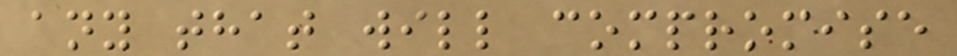any that will compromise
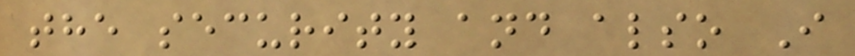the security and also I
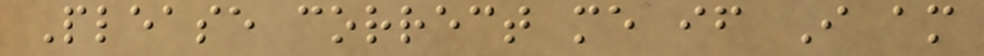Please correct me if I am
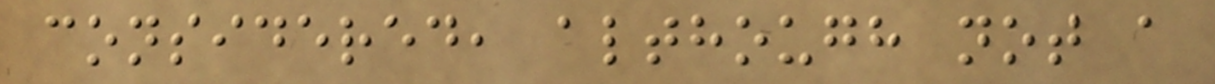considered, although not a
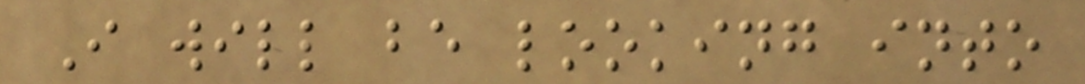I will be looking into
